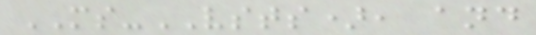MS-VSTS), and
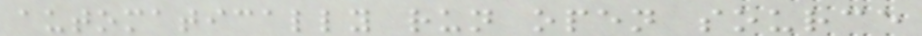automatically run open source
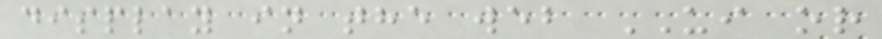display in the web UI or
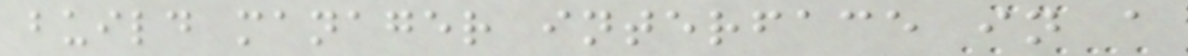build manager interface in a
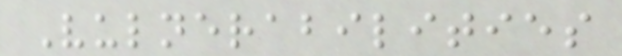Vulnerabilities
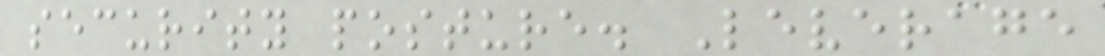security posture. Leverage
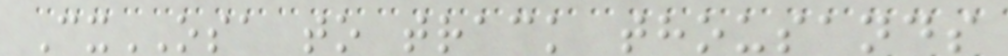CxOSA to track thousands
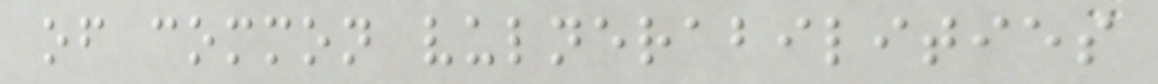of common vulnerabilities
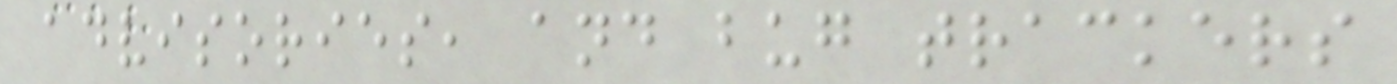advisories, and bug trackers
